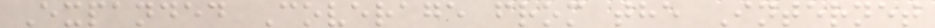Expanded Coverage from the Internet
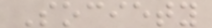Society
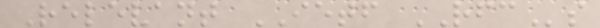Relevant IETF RFCs
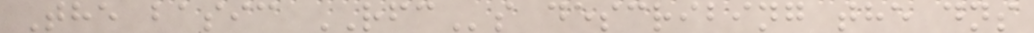The basic RFCs describing the dns
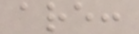are:
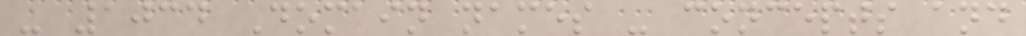- 1034 Domain names - concepts and
